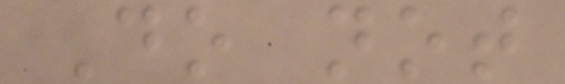Do not
